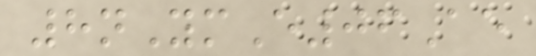8nYmE06Ae
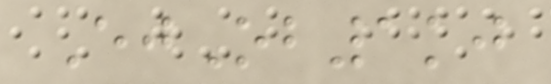EjOb1kj
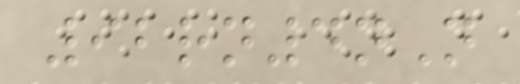92rn4nN
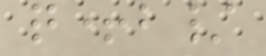q+b/
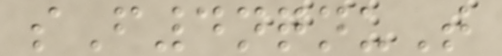sF4nqnuT
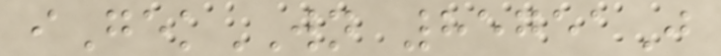iGekWN 85751J
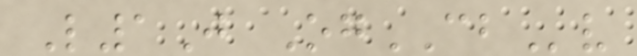L1J OgCBv
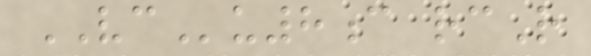VCu8c rcR
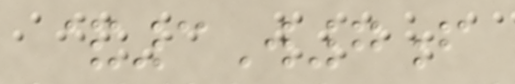&3W7f
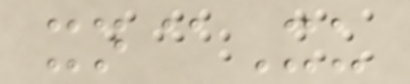xn@Xu
